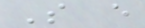So every
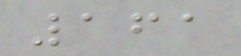161
